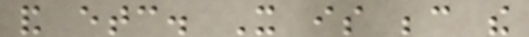and etc. It is because the
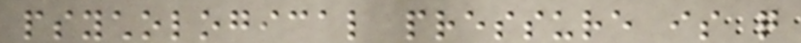psychological pressure is quite
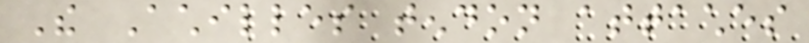The Achilles tendon attaches
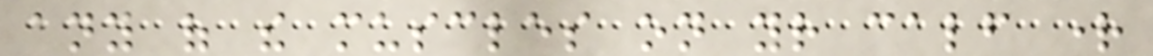any of the muscles on your calf right
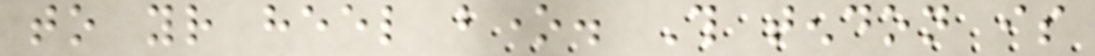to your heel bone. This tendon is
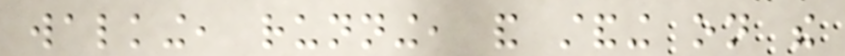walking, running, and standing on the
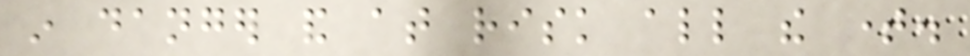in danger and at risk all the time.
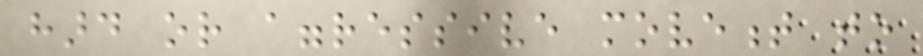hard or aggressive movement to
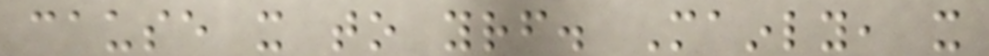cause it to yourself. Mainly, it
